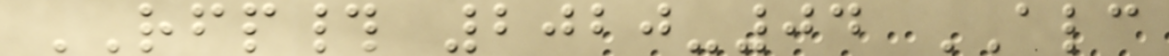RFP# 2020-04 ALC
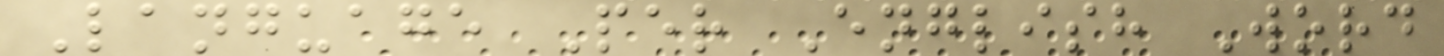Language Per English Word
